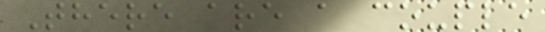There are a couple
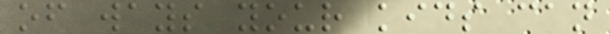of ways your kids can
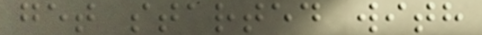get started with
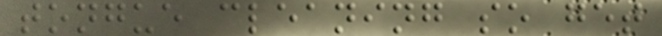tongue cleaning so get
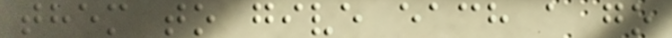them to give each a go
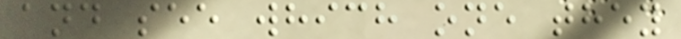and see which one they
